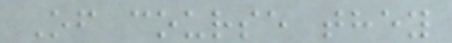Of course they
